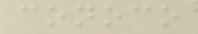conoco
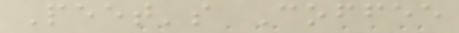Peet's Coffee
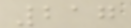217
